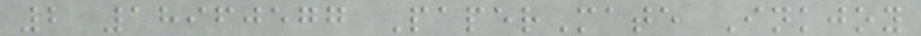2 18960577 PaperMate Inkjoy
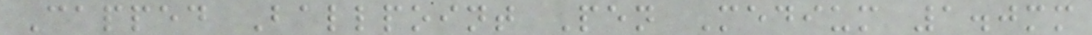Capped Ballpoint Pen Medium 1.0mm
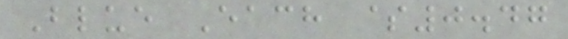Blue Each $0.47
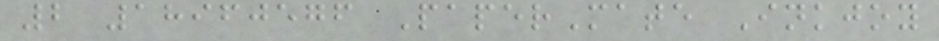2 18960576 PaperMate Inkjoy
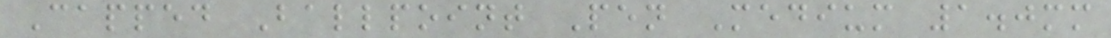Capped Ballpoint Pen Medium 1.0mm
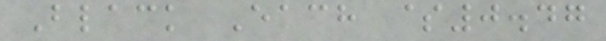Black Each $0.47
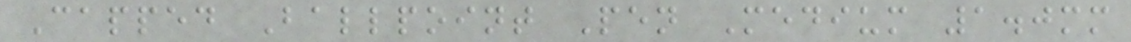Capped Ballpoint Pen Medium 1.0mm
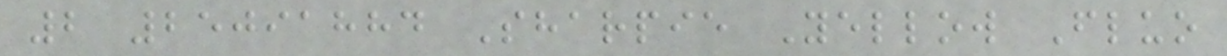2 25091884 Sharpie Yellow Fluo
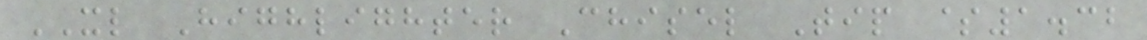XL Highlighter Chisel Tip $1.32
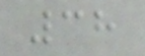38
